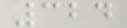324
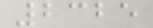2325
